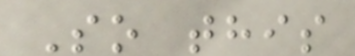So this
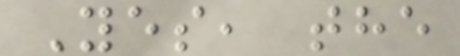Yes, the
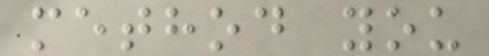method you
